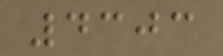4303
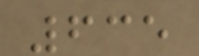635
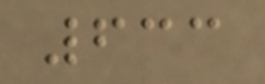633
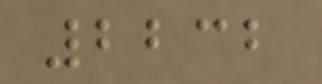2232
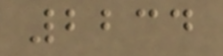2234
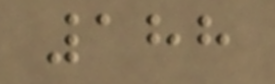188
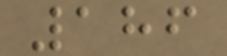186
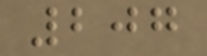207
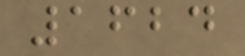1624
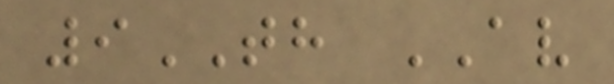9TH AV
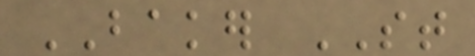BAKER ST
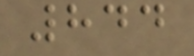844
